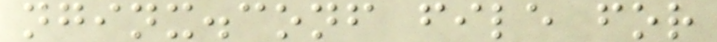nginx.conf file for
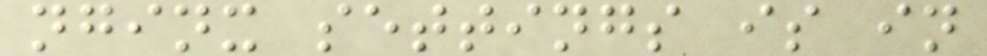nginx settings is in
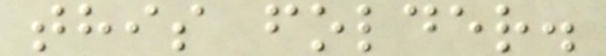this folder.
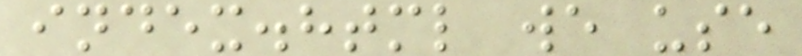index.html we use
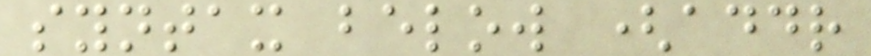syntax below (addr
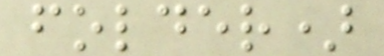folder)
